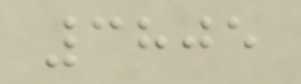3805
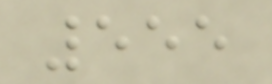555
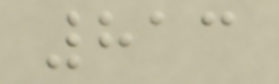813
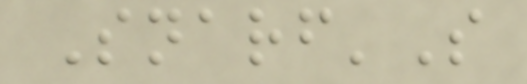Snarf'S
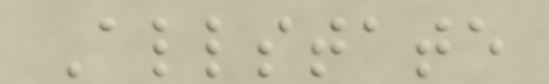Allstate
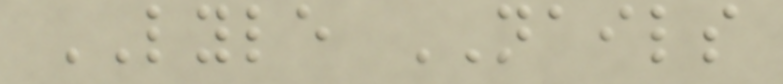LYLE NAILS
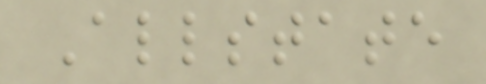Allstate
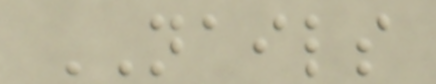NAILS
